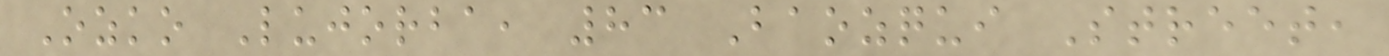Ozko Lujorba, 83 Baozqui Street,
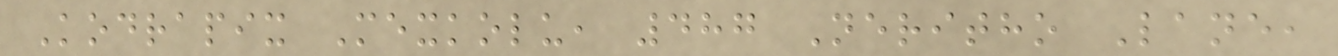Kodrapix Mexkolu, 487 Neritho Lane,
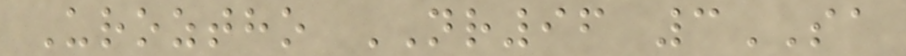Uroztho NR96 3SA
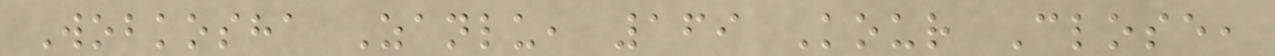Wobkosha Zanlu, 169 Kour Close,
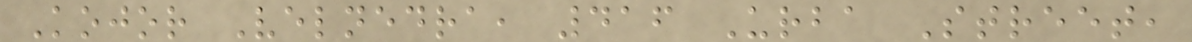Kojor Velnedra, 416 Urba Street,
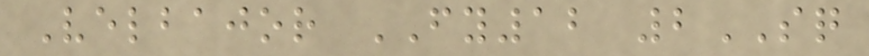Velbajor FY12 2SQ
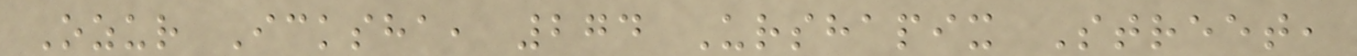Ozur Icksha, 274 Urshapix Street,
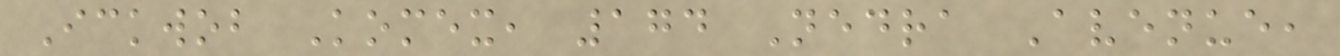Ickwob Komex, 174 Nedra Avenue,
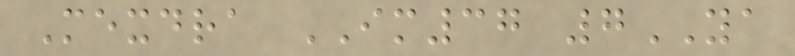Mexdra IM37 7YA
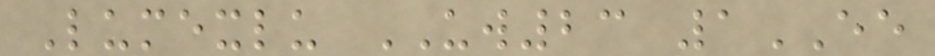Lumexlu UW23 1EE
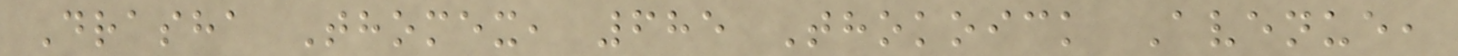Drasha Thomex, 685 Thokoick Avenue,
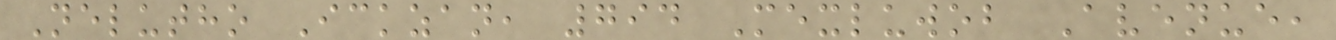Nelutho Ickzan, 794 Mexluwob Avenue,
